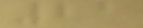21
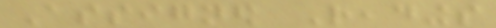Assigned Readings
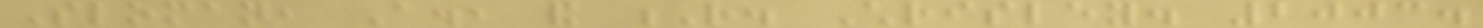Sloman, A., and R. Chrisley. 2003.
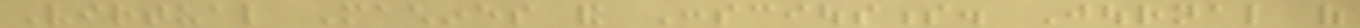Virtual Machines and Consciousness. Journal of
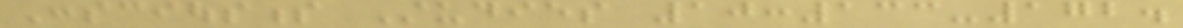Consciousness Studies 10:133-172.
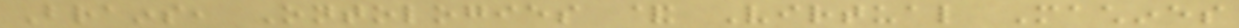Brains, Ontologies & Virtual Machines
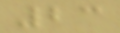23
